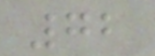72
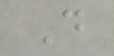D
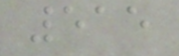515
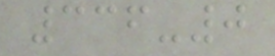336-0
